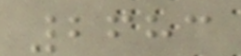2683
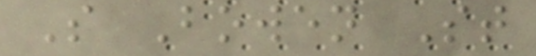S Bowen St
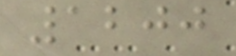1200
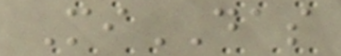MiDAS
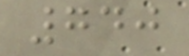740
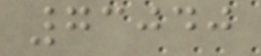73040
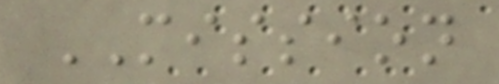MISSION
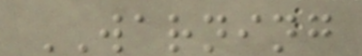WARNING
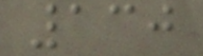130
